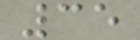35
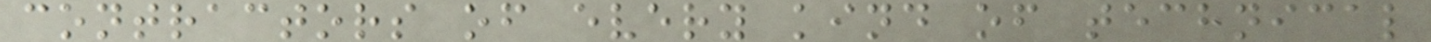contractors of every kind of technical
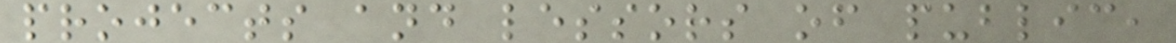projects and lessors of public,
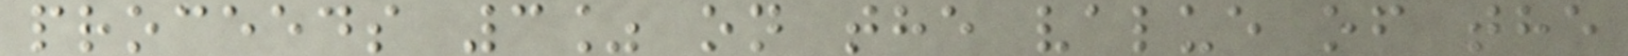proceeds 3% on the value of the
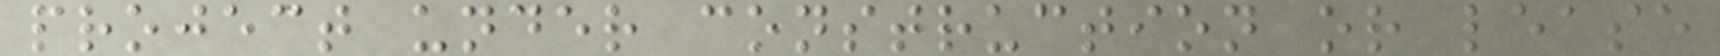project under construction or lease
